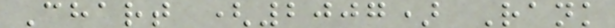Chart (2007) Rank
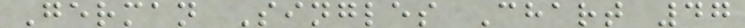German Singles Chart 47
